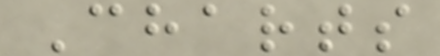Charts
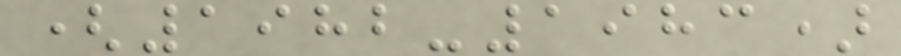(1982-1983)
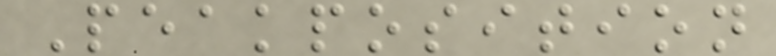Peakposition
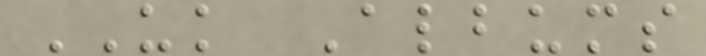UK Albums
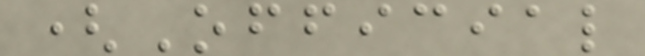(Official
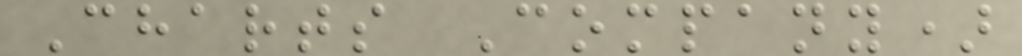Charts Company)
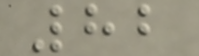82
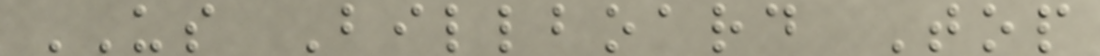US Billboard Top
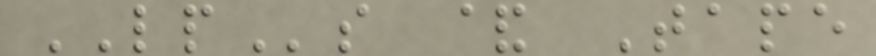LPs & Tape
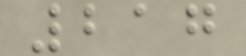217
